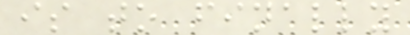is to finally
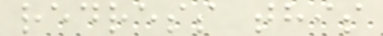redress this
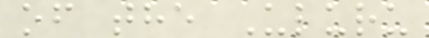of the Uluru
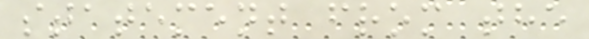statement from the
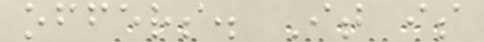offers. It is
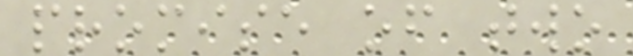promise of two
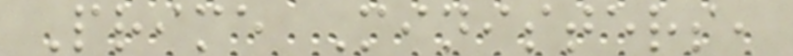Prime Ministers,
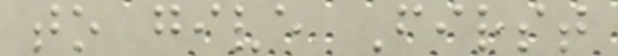to give First
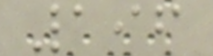196
